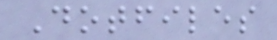Dotfiles
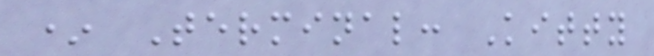* Terminal: Kitty
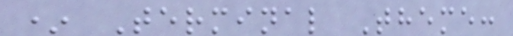* Terminal Theme:
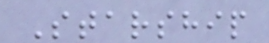Starship
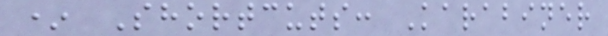* Shortcuts: Karabiner
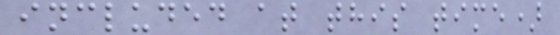included at this time)
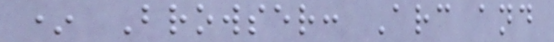* Browser: Arc and
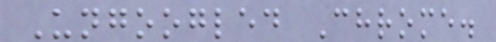Ungoogled Chrome.
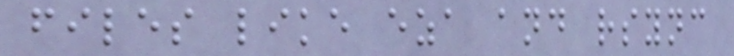files like eza and rsync
